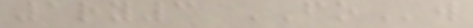1ry3 FOw
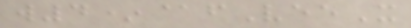w4*@fVeeX
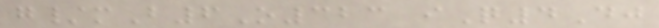g/mB6O323 iQ4Dj
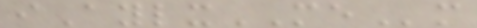iAylxMEm
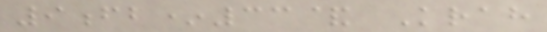9fb*33& Krah
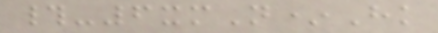#-6xmN*Hk
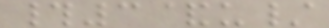#3&u/
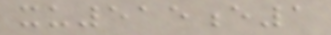xu515e1
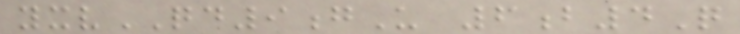yxvQD9gU 6b4Q
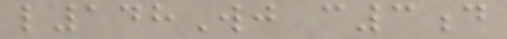l148Wj c3d
